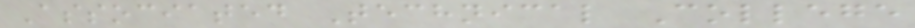Associated Technical College
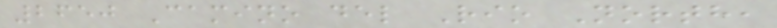2650 Camino del Rio North,
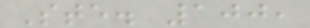Ste. 100,
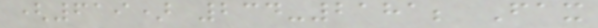(619) 234-2181; Fax
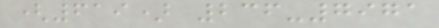(619) 236-7971
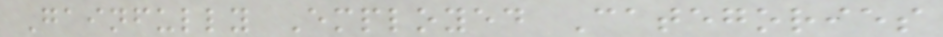Gainfully Employed Categories
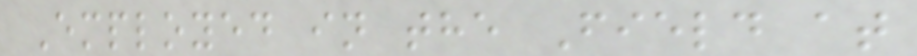Employed in the Field at
